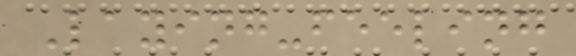Laying-feeling
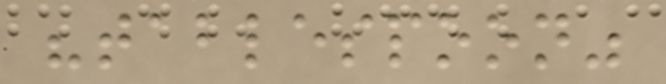"tablespoon"
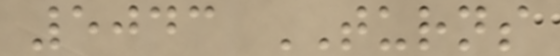5043 TURNS
